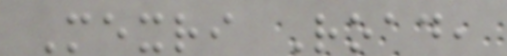Mexri Road,
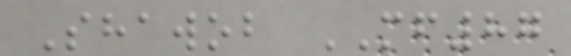Shawob MF87
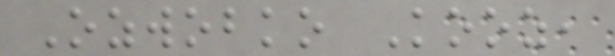Ozwobko Kooz,
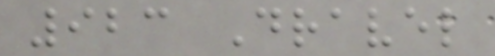923 Dravel
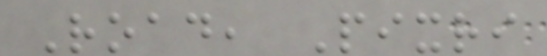Road, Pixri
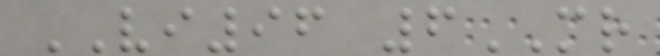VI96 6MR
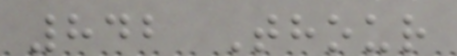842 Thour
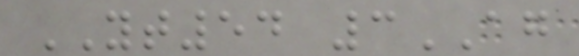YT54 3AG
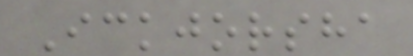Ickjorsha
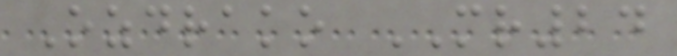Ozdrako MR24
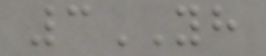3YH
